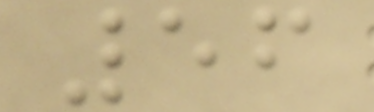56
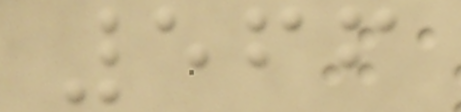566
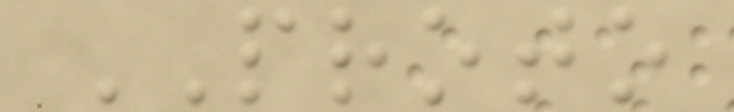PROTO
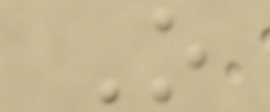O
